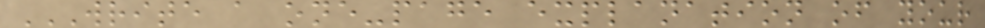WRITE A ONE-PAGE EXPLANATION OF YOUR
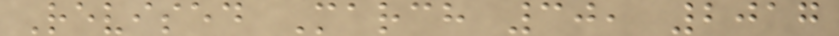Revised March 30, 2017
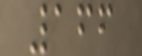166
